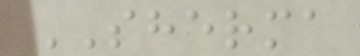SHERMA
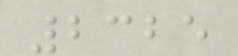2325
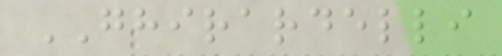GHIRARDELLI
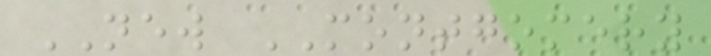NEW MONTGOMERY
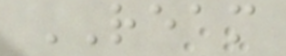REAM
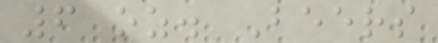6 oz. Beers
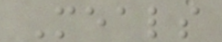Meals
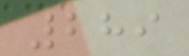289
